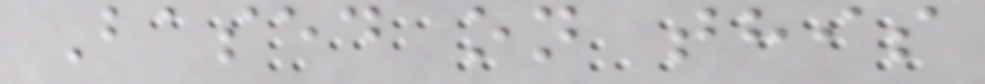Based on this
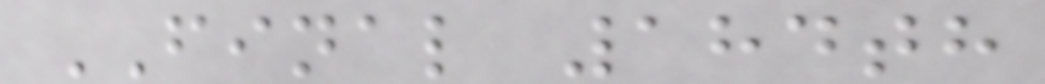FINAL 184th
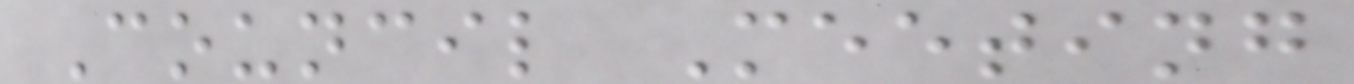Council Meeting
